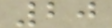20
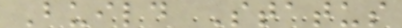Build Status
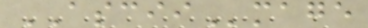ASCIImage
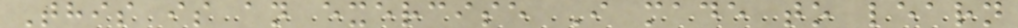This is an exercise I made to learn
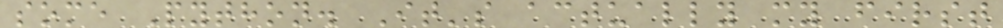some Python. It's actually my first
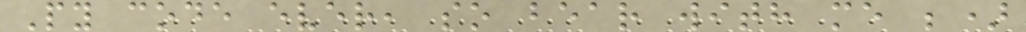Py code ever, so bear with me ;)
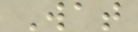Wat
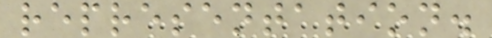representation.
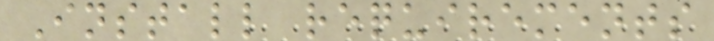Install requirements
